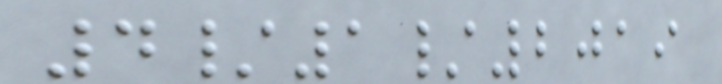4/1/2019
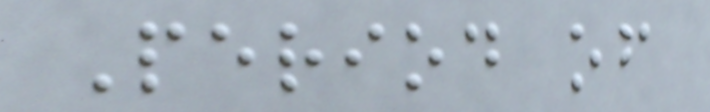Period of
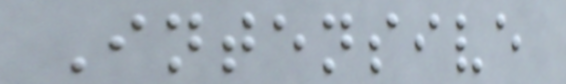Intensive
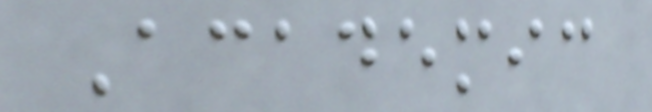Academic
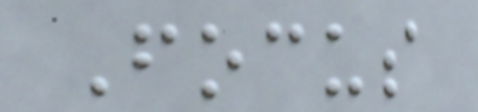Focus
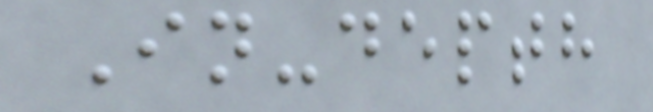In-depth
